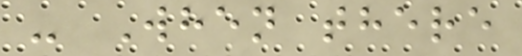- When there
